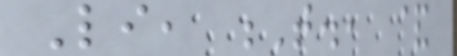Li, T., &
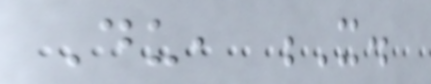Du, X.
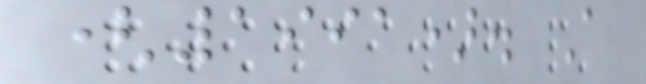(1991). A
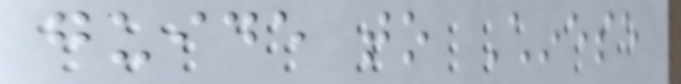guide to Chinese
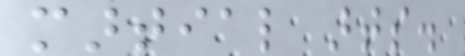martial arts.
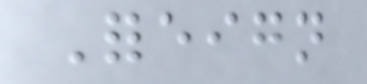Foreign
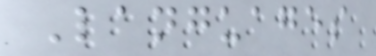Languages
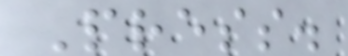Press.
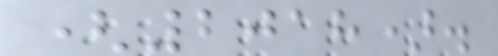(2018).
